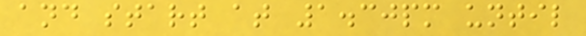and start at 1.30pm until
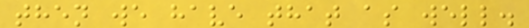then we have that as well.
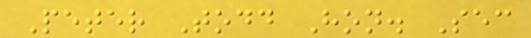Peter Todd Hon. Sec
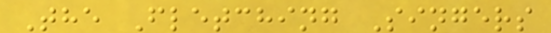The Fletching Singers
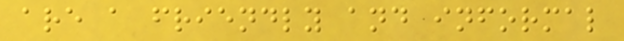are a friendly and informal
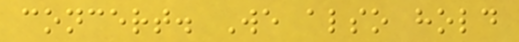concert. We also hold
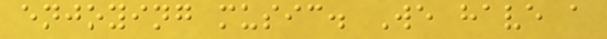enjoying music. We have a
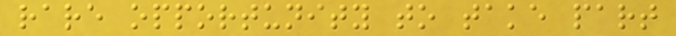rare opportunity to take part
